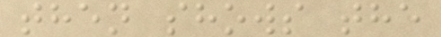then shows the
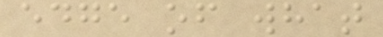edge of what
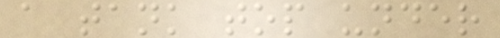a tank top under
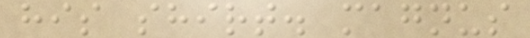his shirt. magnus
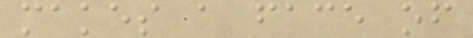makes a face of
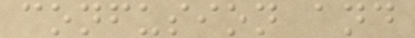confusion and
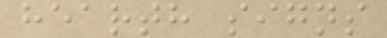hearth signs
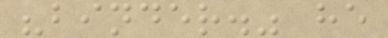"binder." he
